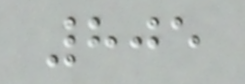805
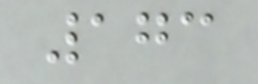173
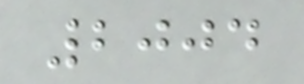2004
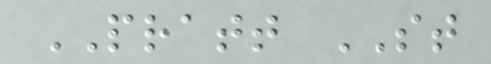PRATT ST
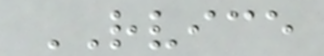RVICE
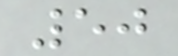50
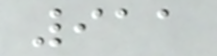911
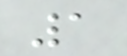1
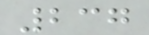237
